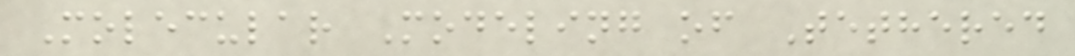Molecular Modeling of Tethered
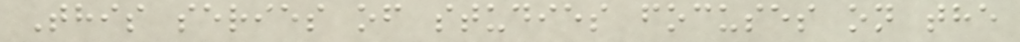This series of studies focuses on the
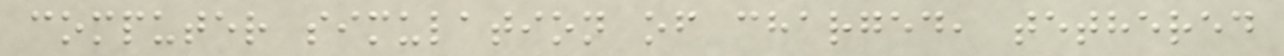computer simulation of charged, tethered
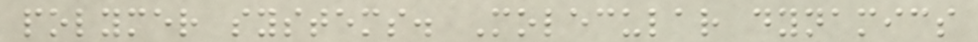polymer systems. Molecular dynamics
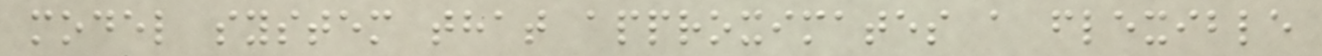model system that approximates a flexible
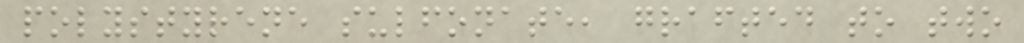polystyrene sulfonate, grafted to two
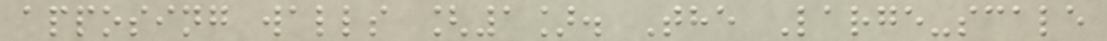apposing walls [1]. The Large-scale
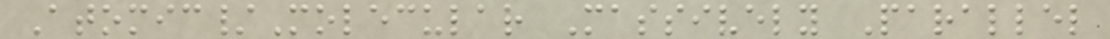Atomic/Molecular Massively Parallel
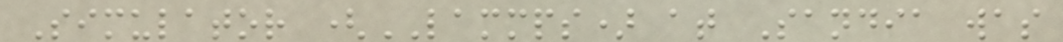Simulator (LAMMPS) at Sandia was
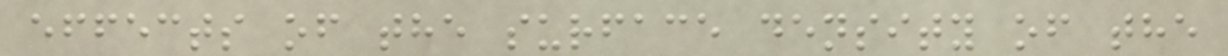effects of the surface density of the
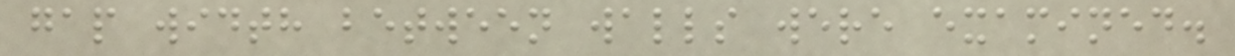gap width between walls were examined.
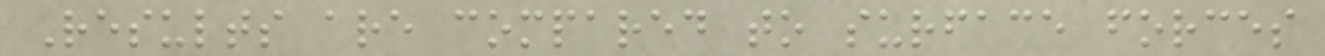Results are compared to surface forces
